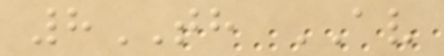8TH AV
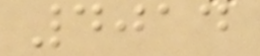4014
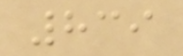839
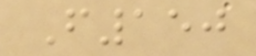F150
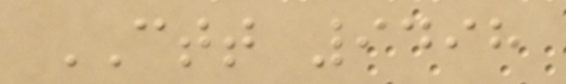CTT 9498
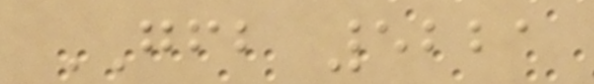GFB 5221
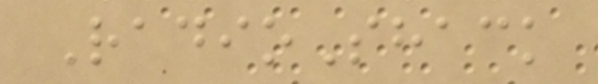RadioShack
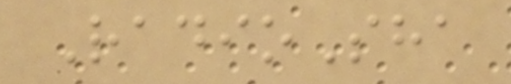RadioSha
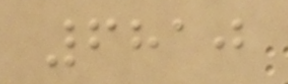6810
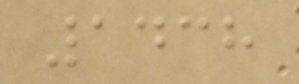1438
